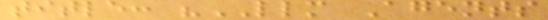title: "LLM Agents
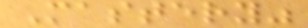Mastery"
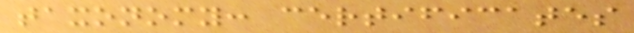taxonomy: certificates
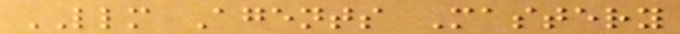LLM Agents Mastery
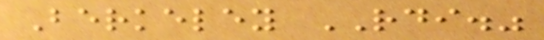Berkeley RDI."
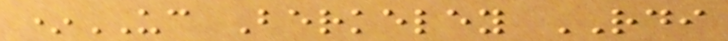*UC Berkeley RDI
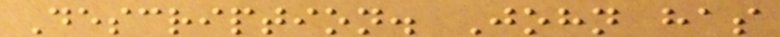Description. John has
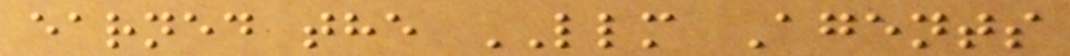earned the LLM Agents
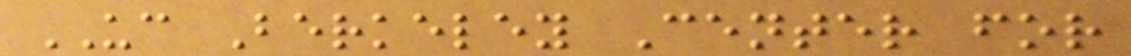UC Berkeley Center for
